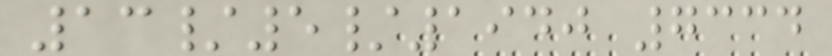13/5/1940 7334
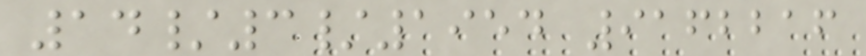14/3/1954 9162216
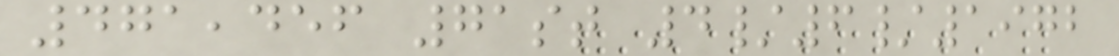471,456 71st 4/6/1972
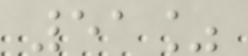51%
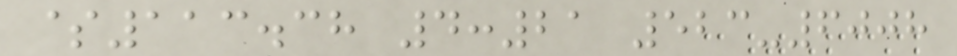$113.38 4:21 523-6008
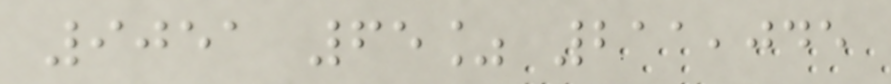9051 65% 211,045
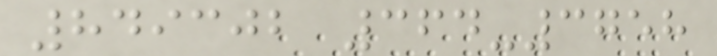849302 364-3758
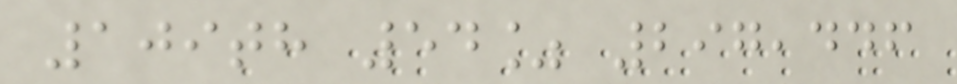109th 54% 297,446
